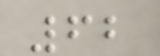62
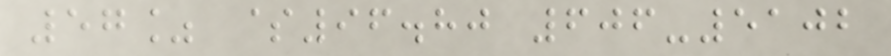57% $96.80 606-5102
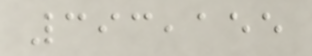393,155
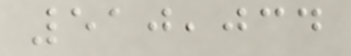510,034
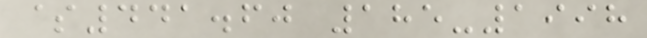$441.60 185-1998
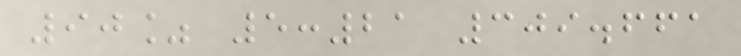90% 5:21 309.661
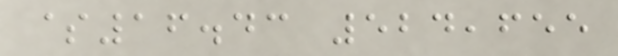$16.43 524,655
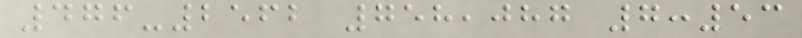476-2562 758,087 7:53
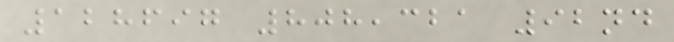128697 808,321 92nd
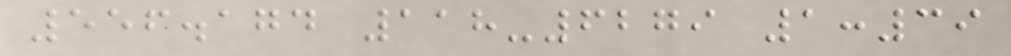556.174 118-6279 1:39
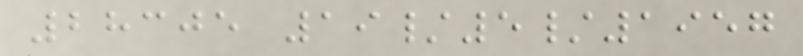28305 19/5/1957
